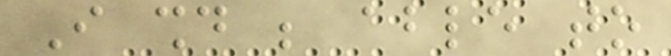I should be able to
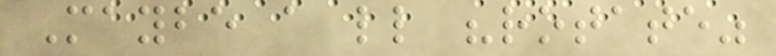Maybe a little "rotate"
